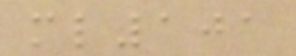ml101
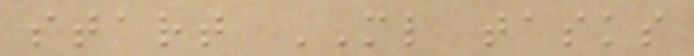start ML tasks
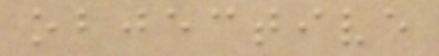objective
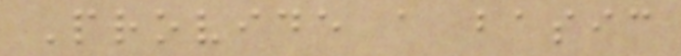Provide a basic
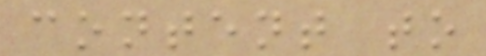content to
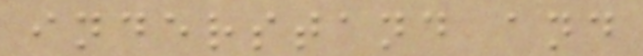inderstand and
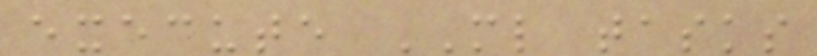execute ML tasks
